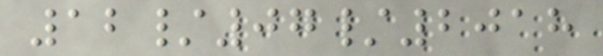12/07/2018
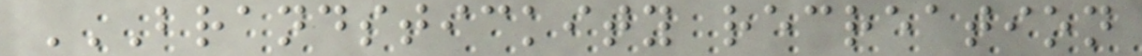BRANDSTICKITY RECREATION
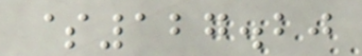$127.20
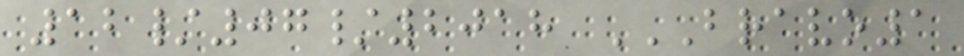12/07/2018 BRAVO1
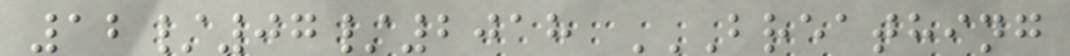12/07/2018 BREATHING
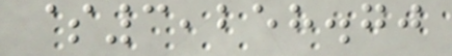$3,258.70
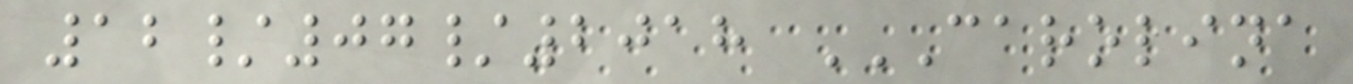12/07/2018 CAROLINA
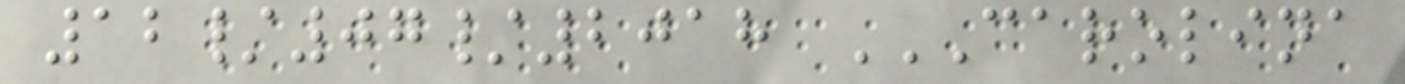12/07/2018 CAROLINA
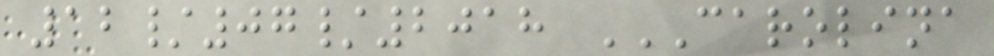12/07/2018 CAROLINA
